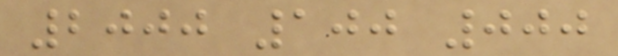2000 100 000
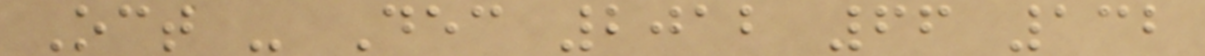Oct - Dec 2012 66 132
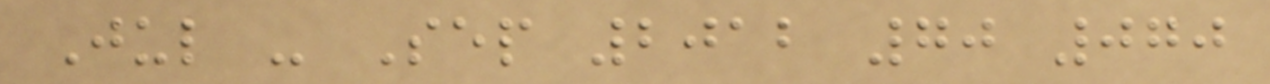Jul - Sep 2012 70 070
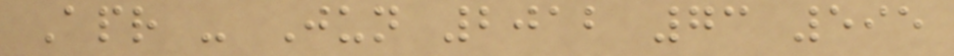Apr - Jun 2012 73 595
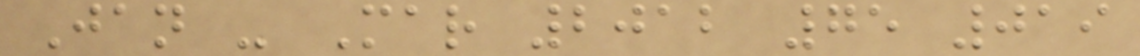Jan - Mar 2012 75 019
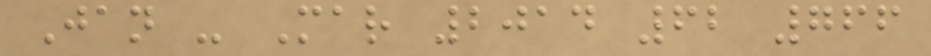Jan - Mar 2014 62 766
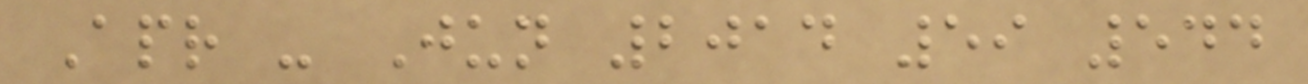Apr - Jun 2014 59 544
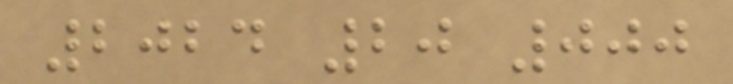2024 20 000
